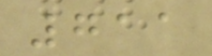711
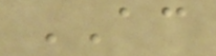AC
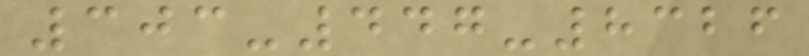303-447-8326
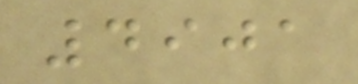4901
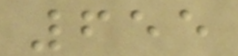655
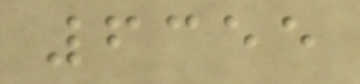6355
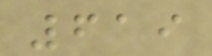619
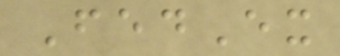FedEx
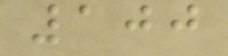100
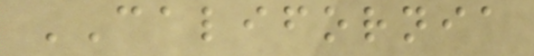CALIFORNIA
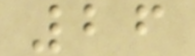26
